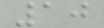10
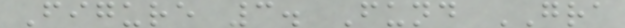Figure 3. Fund GRA
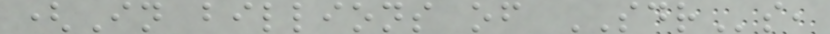(In billions of SDRs,
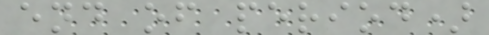end of period)
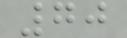70
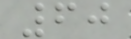60
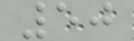50
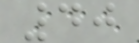40
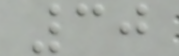30
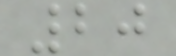20
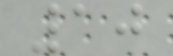10
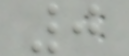0
